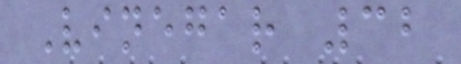Vinegar 32
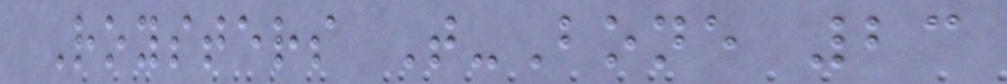Roysters T-Bone 23
